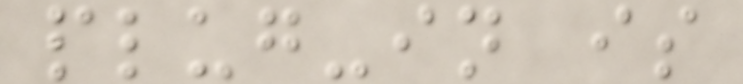plug-in is
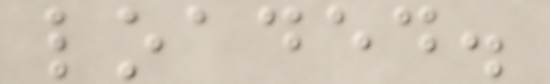loaded.
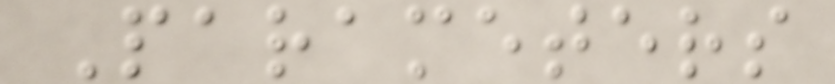Parameters
